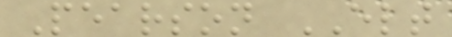Pearson ELT
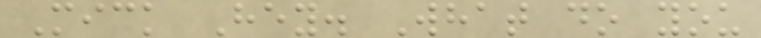Mick Hey. What do you
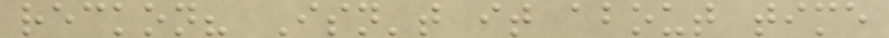reckon? Isn't it about time
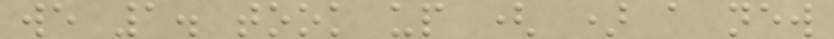we 1. took up ( ) a new
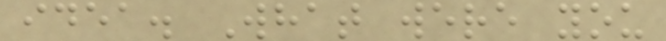idea. What were you
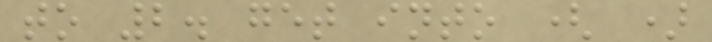to 2. get into ( )
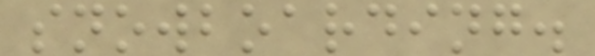snowboarding.
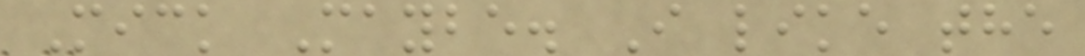Mick Maybe. I like the
